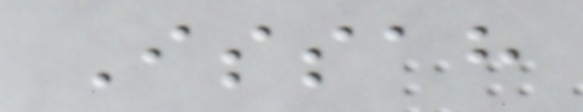Issah
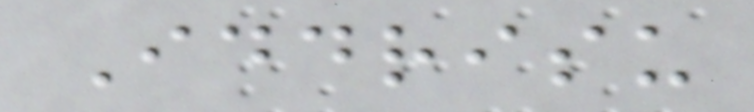Iddrisu
